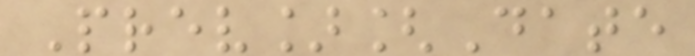Prev][Date
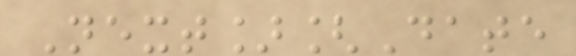Next][Date
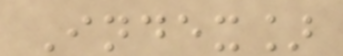Index]
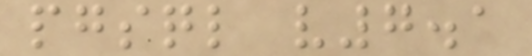pgsql v7.1
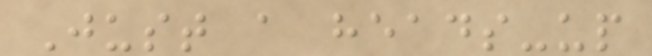Just a heads-up
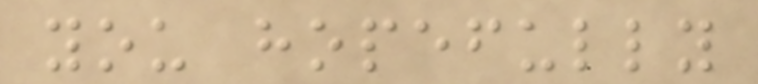you hopefully
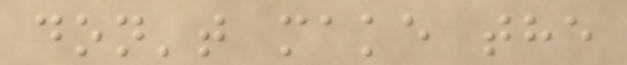don't make the
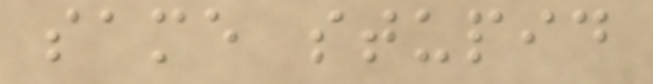same stupid
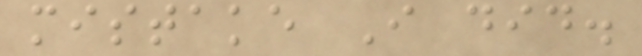mistake I did.
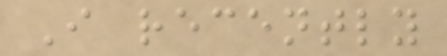I recently
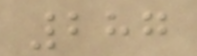287
